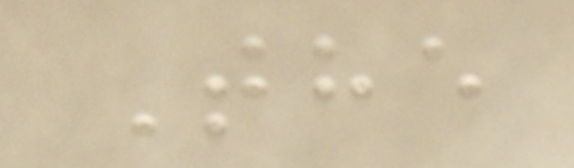The
